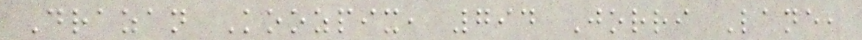Drazan Koozpix, 794 Jorri Lane,
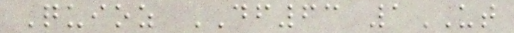Quioz DF63 1UT
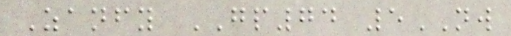Zanfy GP74 5NW
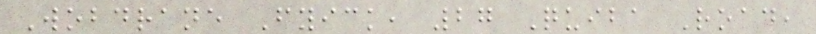Wobdrane Fyick, 27 Quiba Road,
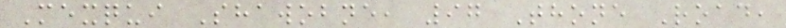Mexqui Shawobne, 97 Thone Road,
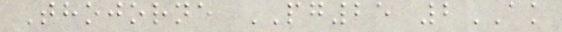Thojorne PG25 2AK
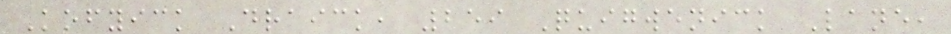Kofyick Draick, 259 Quigwenick Lane,
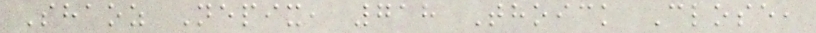Shaoz Nepix, 718 Thoick Close,
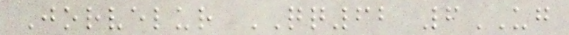Jorvelur QQ62 6UG
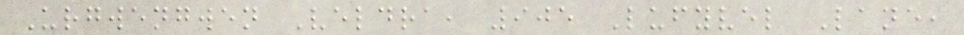Urgwengwen Veldra, 905 Lufyvel Lane,
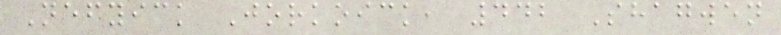Nefyick Jorkoick, 442 Shagwen
